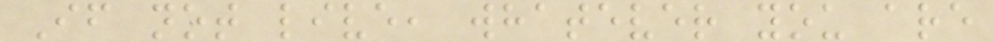If not live, whatever you are
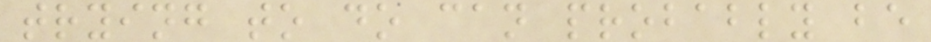trying to do can probably be
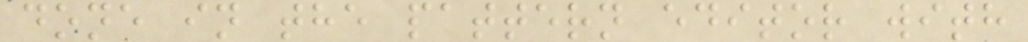done in the pattern editor with
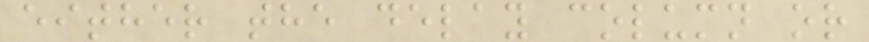either the delay column or
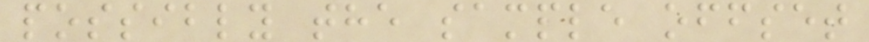possibly the sample offset
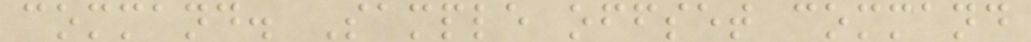command. Sample offset command
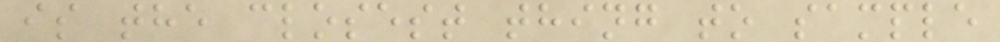is the closest thing to sample
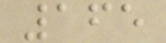165
